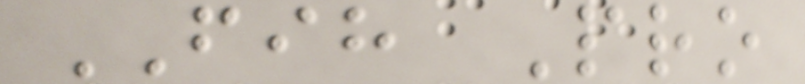FIH Pro
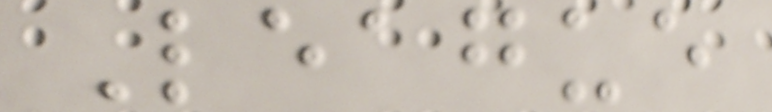League
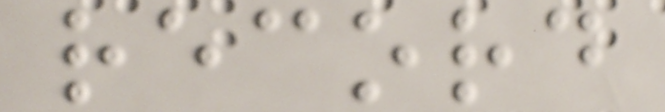record
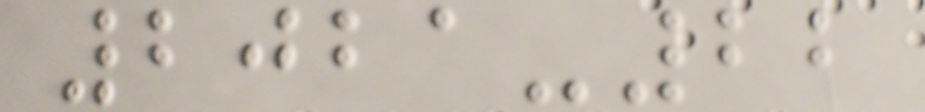2021-22
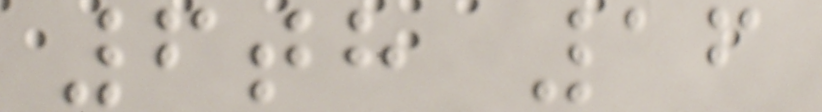6th 16
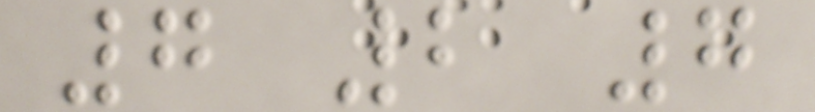7 2 7
